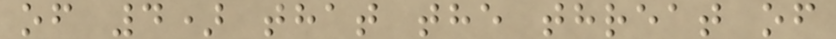of 4) that the threat of
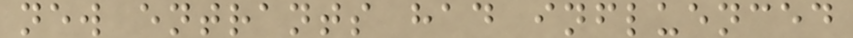new entrants had influenced
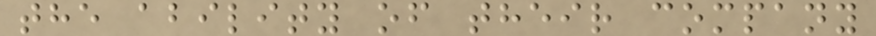the ability of their company
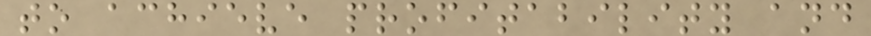to achieve profitability and
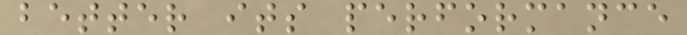better its performance
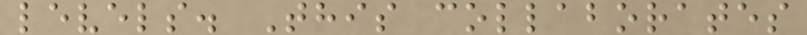levels. This collaborates
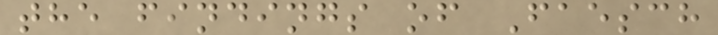the findings of Faesch
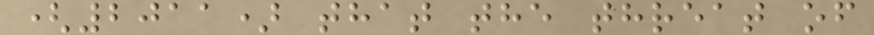(2011) that the threat of
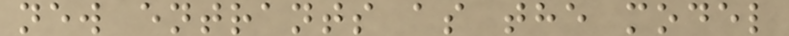new entrants as the model
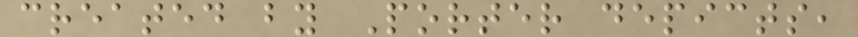created by Porter depicts,
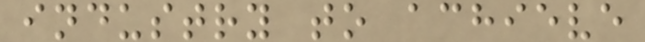industry to achieve
